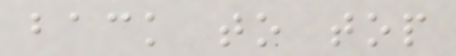back to top
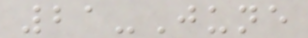21-June
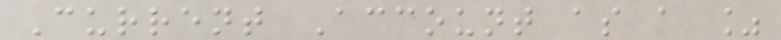Current Account as a %
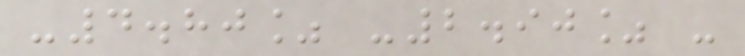-4.80% -2.90% -
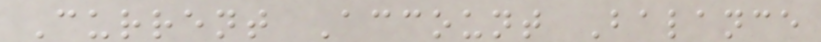Current Account Balance
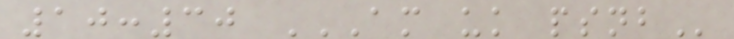10:30 AM UK PSNB
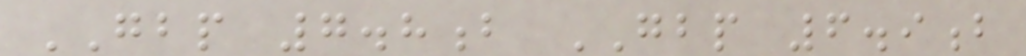GBP 7.8b GBP 6.9b
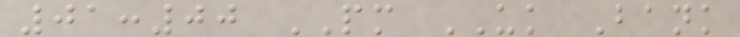01:00 PM UK Bank
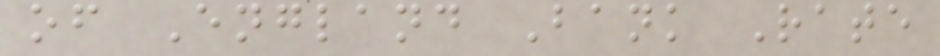of England Bank Rate
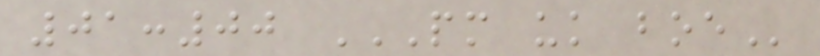01:00 PM UK BOE
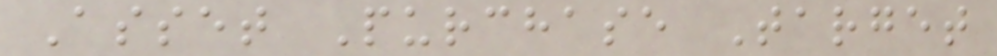Asset Purchase Target
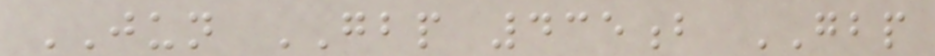JUN GBP 435b GBP
